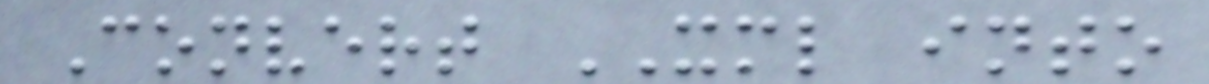Convert XML into
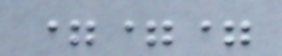===
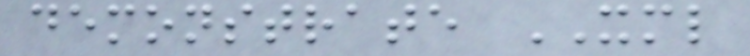demonstrate XML
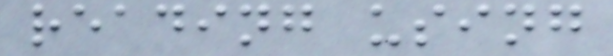reading using
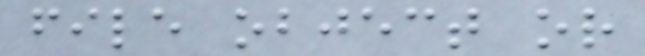file object or
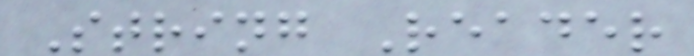String Reader
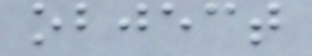object
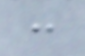:
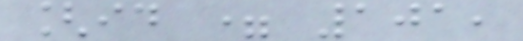[id = 101,
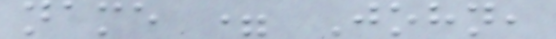name = John,
